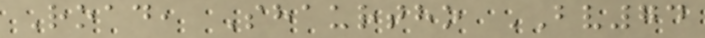Road, Shaurtho BV74
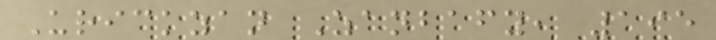Urickzan Zanbafy, 195
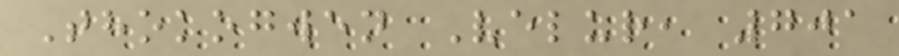Thokogwen Velur, 701
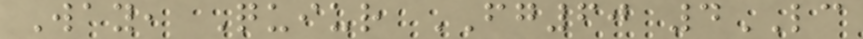Way, Quiur FG60 4LC
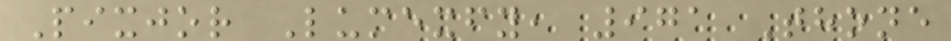Pixjor Lumexfy, 971 Thone
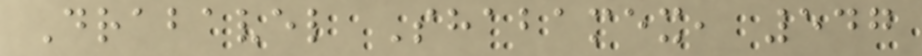Drabavel Shabamex, 547
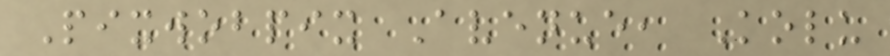Pixwobpix Avenue, Kolu
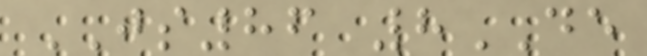JS86 8DE
